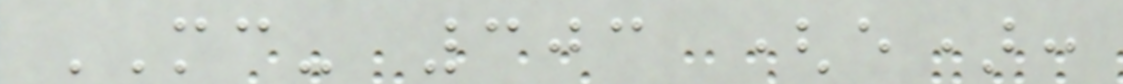MC- 303 (e):
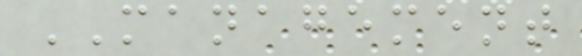MANAGEMENT
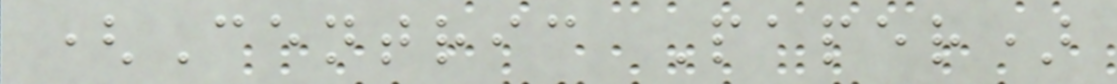(Centric Paper)
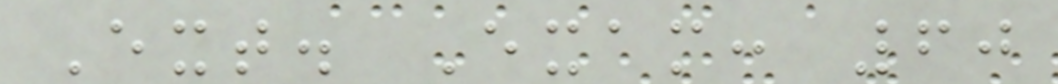Ext. Exam: 60
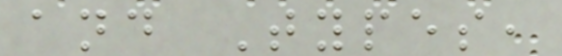and Types,
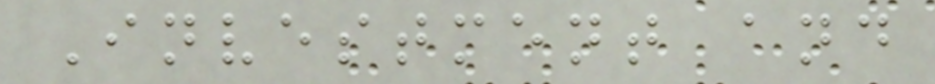Investment and
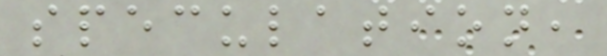speculation,
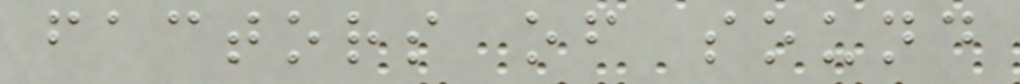factors of sound
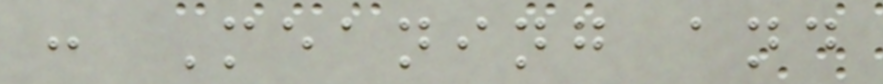: Meaning and
